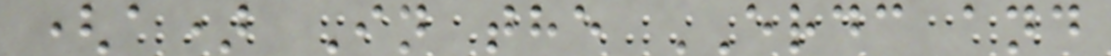(a) In the ERDC and
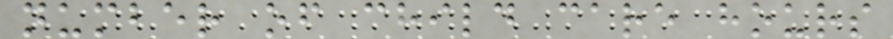number of child care hours
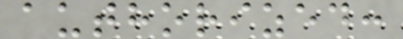authorized:
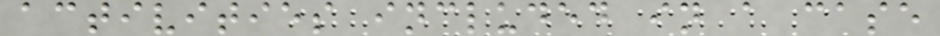activities included in a case
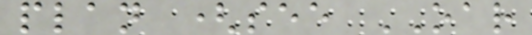plan (see OAR
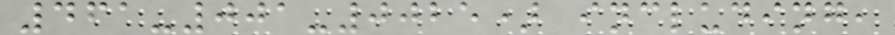461-001-0025) including,
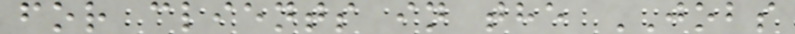for clients in the JOBS
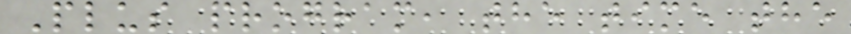Plus program, the time the
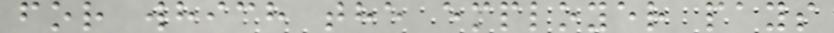for which the employer pays
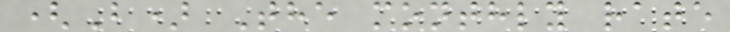(B) The monthly rate
